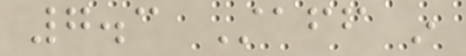7.3 Staff in
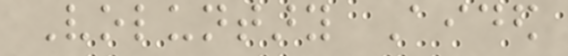Voluntary Aided
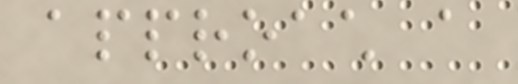approach a
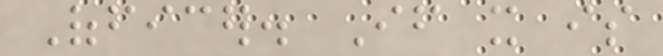Officer. If it is
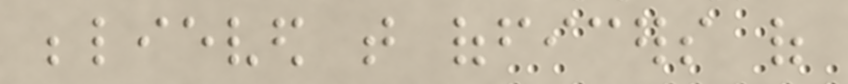believed that officers of
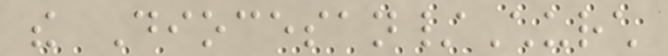the Diocesan/Church
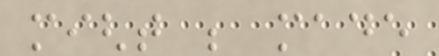might be made
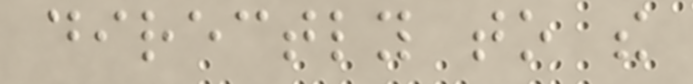directly to the
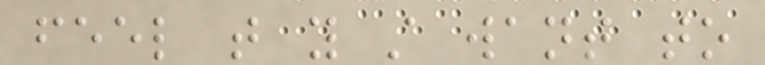feel that you still want to
